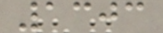1303
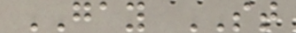GAY ST
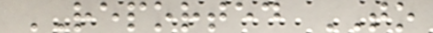REPORTED TO
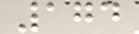174
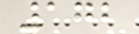172
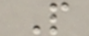P
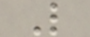L
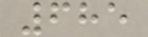685
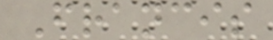Francis
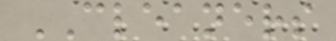CLEANERS
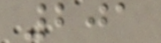201
